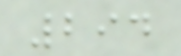294
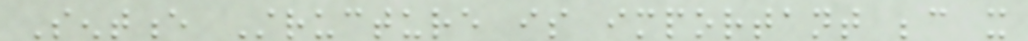Sentence Structure is important because it
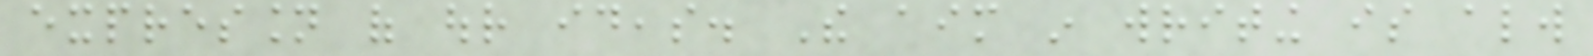expression of our ideas. The aim in writing is always
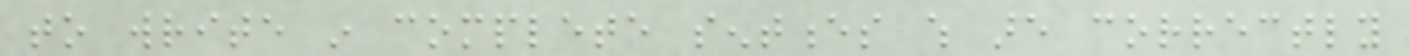to write in complete sentences which are correctly
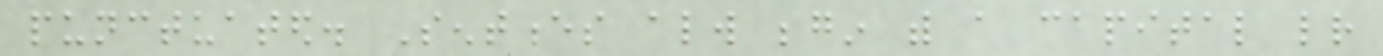punctuated. Sentences always begin with a capital letter
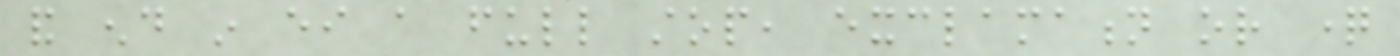and end in either a full stop, exclamation or question
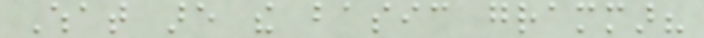What are the basic grammar?
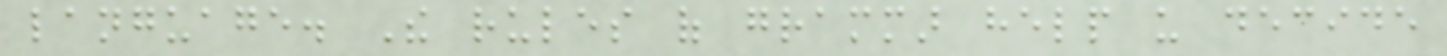language. The rules of grammar help us decide
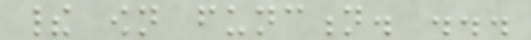their own function. ...
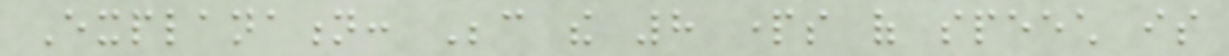Explanation: Because the 8 parts of speech is
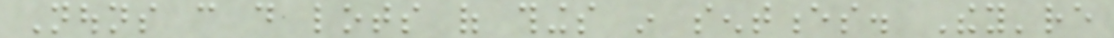Nouns can do lots of things in sentences. They're
